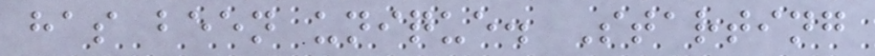has been unique. Starting
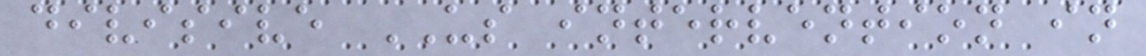divisive US intervention in
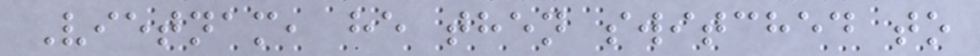Vietnam, he then switched to
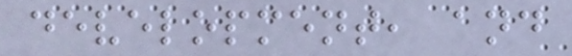development, and
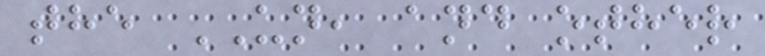the UN, and other
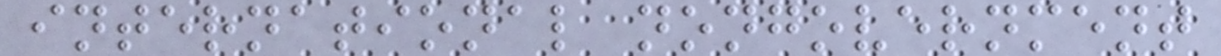international nongovernment
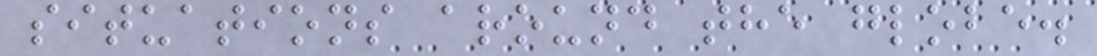situations around the globe.
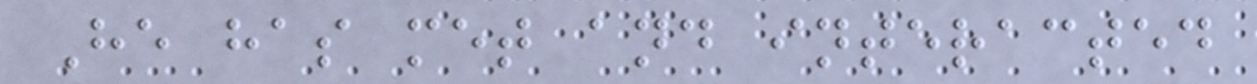He has met and interacted
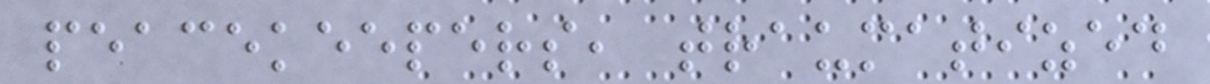peacekeepers, traumatized
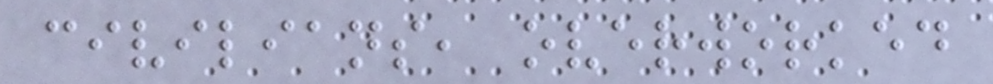civilians, overworked
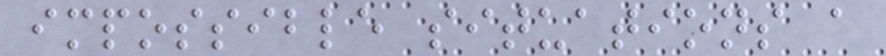impossible situations a
